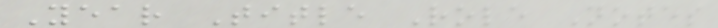Year Title Role Notes
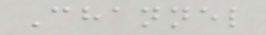Channel
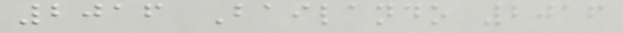2016 Bailando 2016
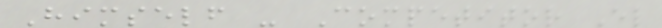Himself - Competitor El
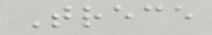Trece
